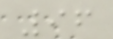96
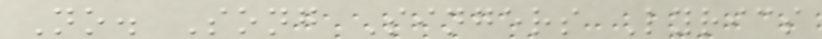No. Song Singers Lyrics
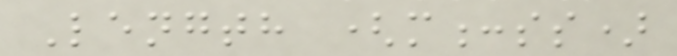Length (m:ss)
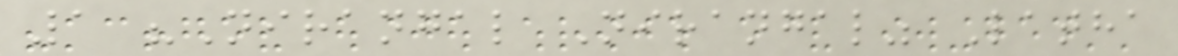1 "Nirangal Nirangal" Latha
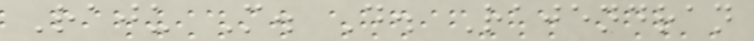Raju M. D. Rajendran
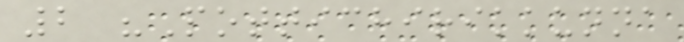2 "Pottichirikkunna
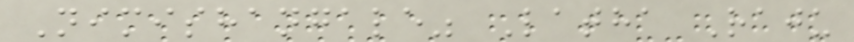Nimishangale" Latha Raju
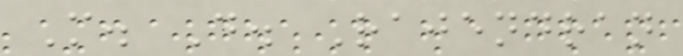M. D. Rajendran
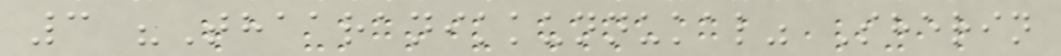3 "Thaaranikkunnukal" Sherin
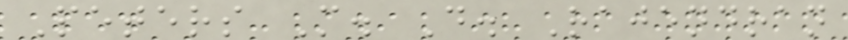Peters M. D. Rajendran
